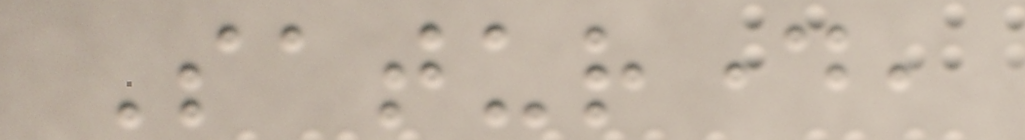Saturday,
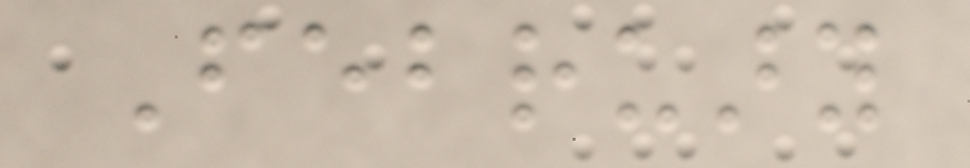February
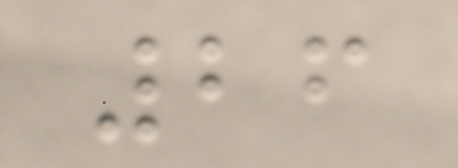26
